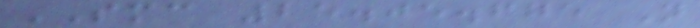SMC 25.05.675 N
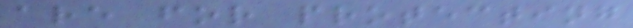are for protecting
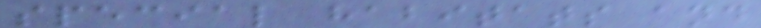special habitats and
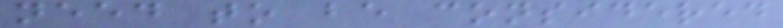need to be considered
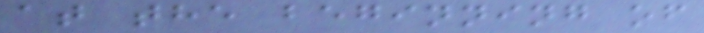at the beginning of
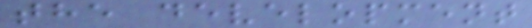the development
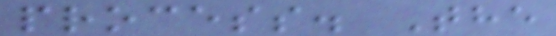process. The
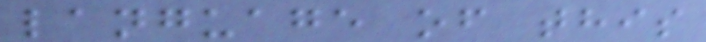language of this
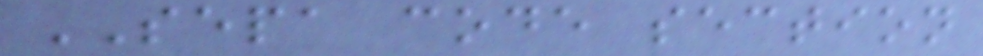SEPA code section
